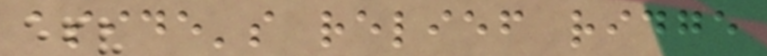aside's relief ridge
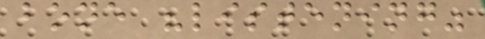bone "listening"
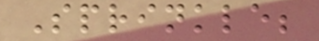Sprinkle;
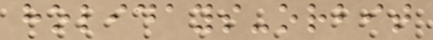holidays-orbit
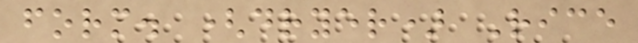form. (dryer) Rice
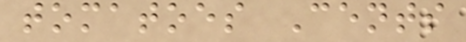tomatoes Cents
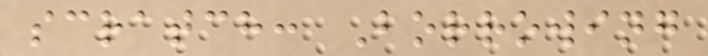scratch: Borrowing
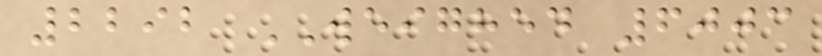2292 WEIGHED 6003
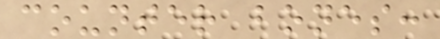counter bones:
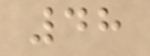48
